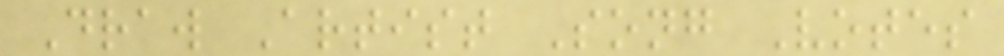Draw Artist Song Votes
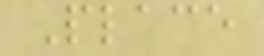Place
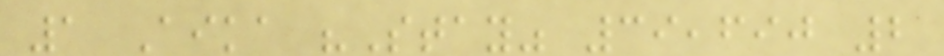1 Aika "Stay" 39,690 2
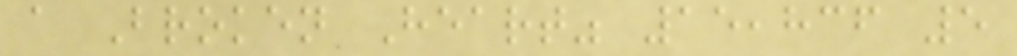a Broken Heart" 15,836 5
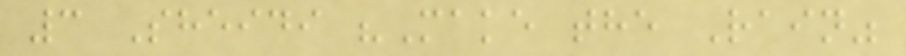3 Sheidi "Make the Rain"
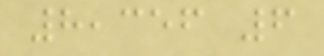8,356 6
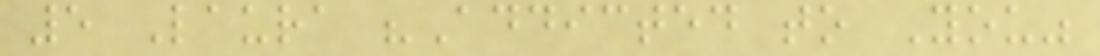5 Laura "Addicted to You"
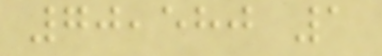70,580 1
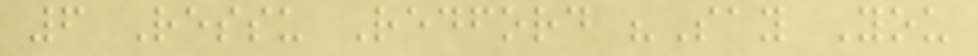6 Ressu Redford "Say You
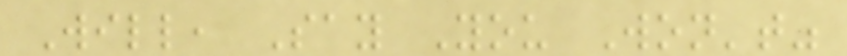Will, Say You Won't"
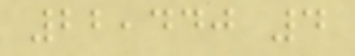22,440 4
